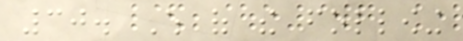30. Which of the following
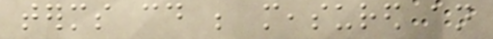terms could be measured an
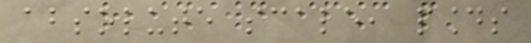absolute scale, pounds
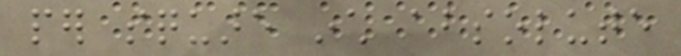per square inch absolute
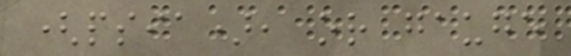(psia), or gauge
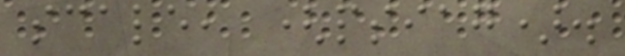scale, (psiag).
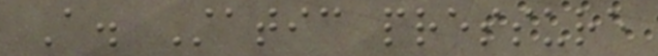A. Static pressure
